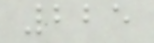225
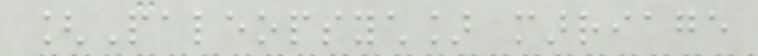[Paleopsych] marriage
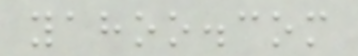yahoo.com
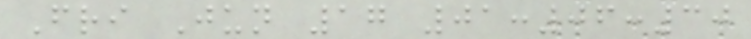Fri Jun 17 01:06:30
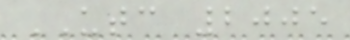UTC 2005
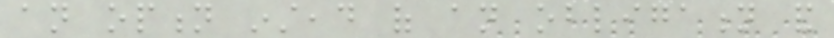an option instead of an obligation and
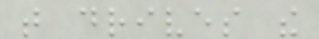that drives the
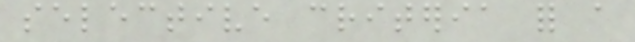selective criteria for a
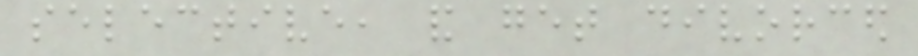selective, and get divorced
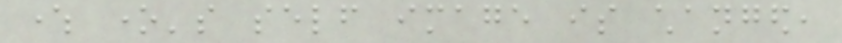where one's self image is changed,
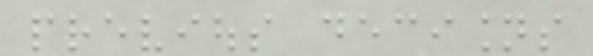previous decisions
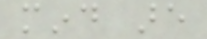mind are
